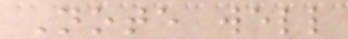Note well
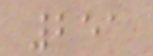251
